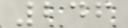246
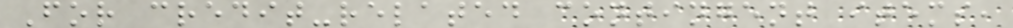For credit-related contingent items,
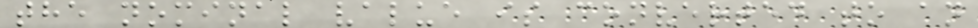the nominal value is converted to an
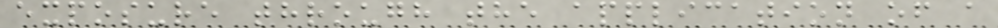exposure through the application of a
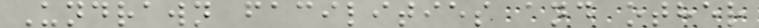Undrawn facilities and other
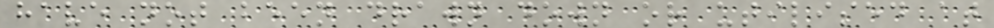have not been drawn down or utilised at
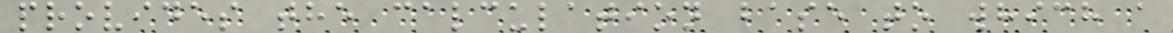provides the calculation base to which a
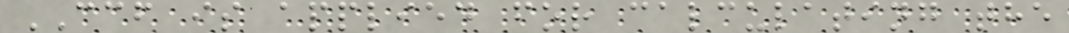CCF is applied for calculating the
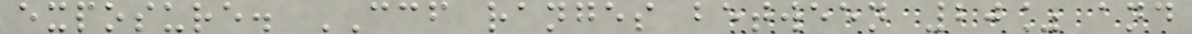exposure. CCF ranges between 20% and
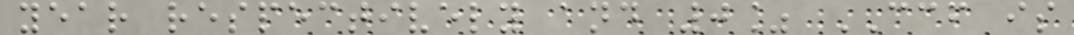year respectively and 0% CCF is
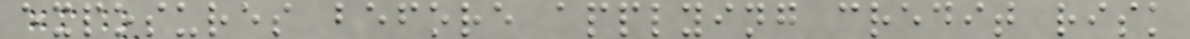exposures before applying credit risk
